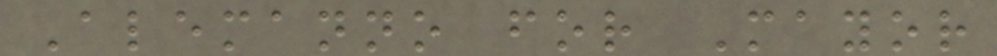Alemanno for Mayor
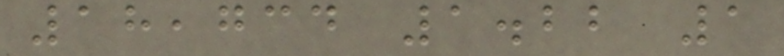18,734 1.22 1
